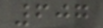607
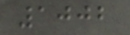1002
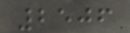2506
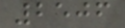2506
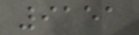9151
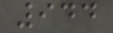944
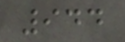944
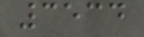3534
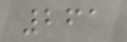261
